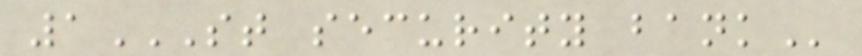1ST SECURITY BANK
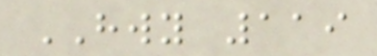HWY 119
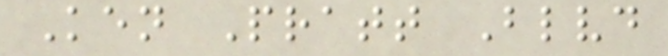Ken Pratt Blvd
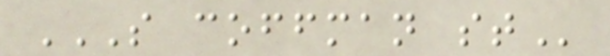S COFFMAN ST
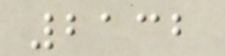2132
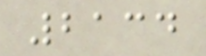2134
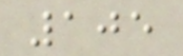105
